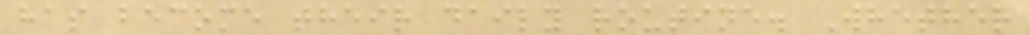has become their daily routine. Whether
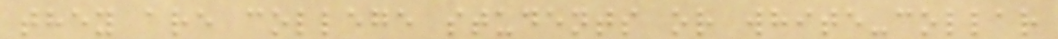they are college students or white-collar
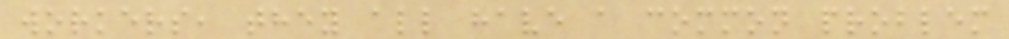workers, they all have a common problem
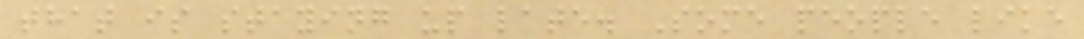that is staying up late. Some people like
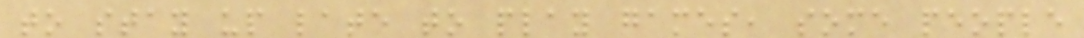to stay up late to play games, some people
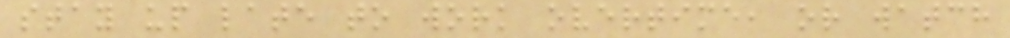stay up late to work overtime, or watch
